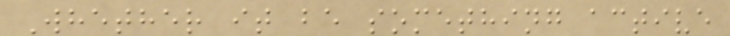Whether it be something active
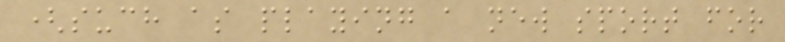(such as playing a new sport for
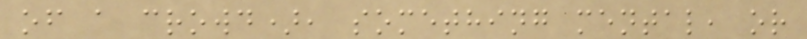of a crowd), something mental, or
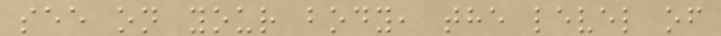see on your body, the level of
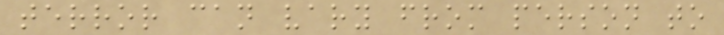terror can vary from person to
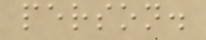person.
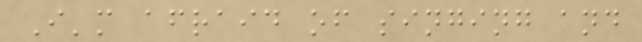I'm afraid of singing and
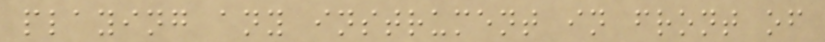playing any instrument in front of
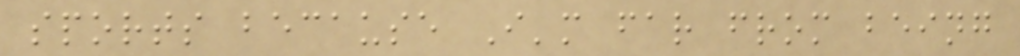sports because I'm far from being
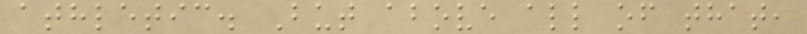athletic. But above all of that,
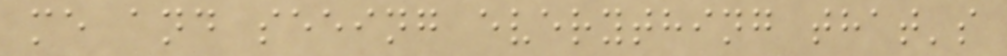me and seeing everything that's
